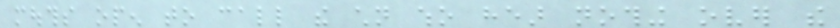mouths open to call the children who hear nothing over the
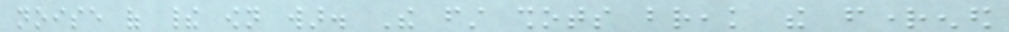noise of their own war. The first shots break the frightened
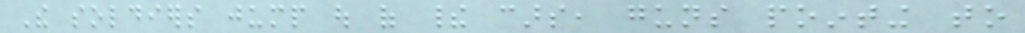The soldiers jump out of their cars, guns pointing to
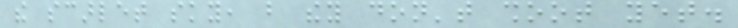the scarlet sky, but they don't shoot yet.
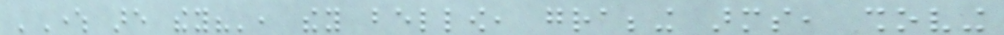'Where are they?', they bellow, grabbing arms, shoving
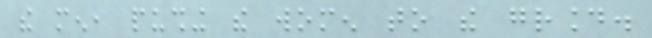the men, pushing the women to the ground.
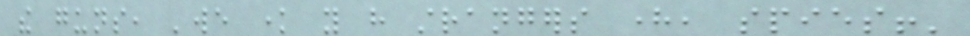the guns, 'we know you have strangers here, spies!'
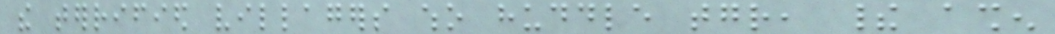the terrified villagers who huddle together, their ashen
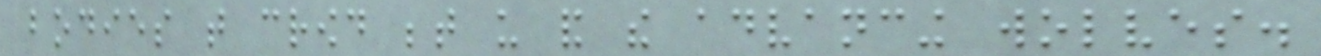bodies that crowd between us and the advancing wolves.
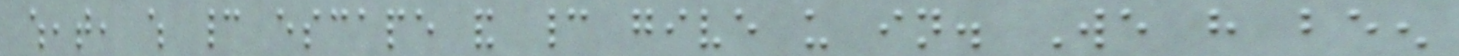wheat, which cannot escape and cannot give us in. We have been
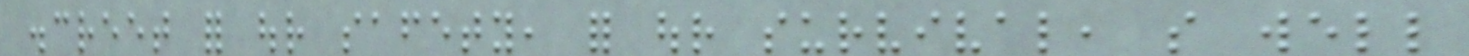discreet for our safety, for our survival, so well
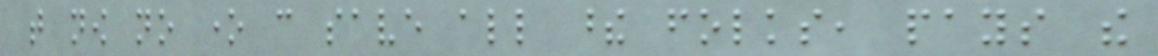that now no one can save all these folks, pays the
